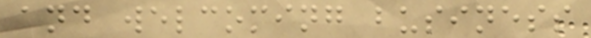and welcoming business
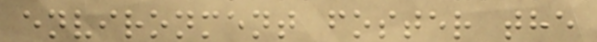environment foster the
